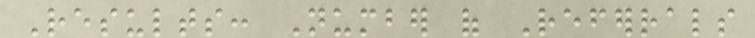Results: Number of Referrals
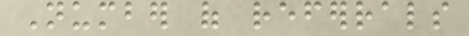Number of referrals
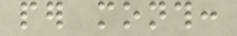per month:
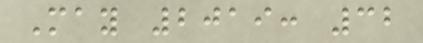May 2019: 32
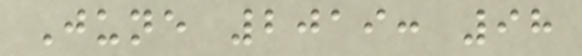June 2019: 98
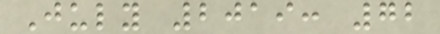July 2019: 72
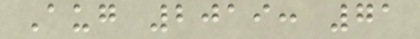Aug 2019: 71
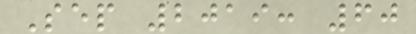Sep 2019: 60
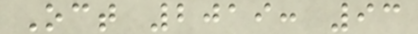Oct 2019: 93
